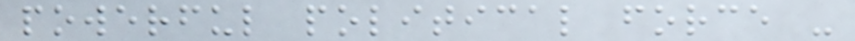powerful political force -
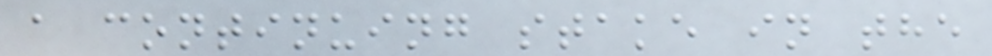a continuing stake in the
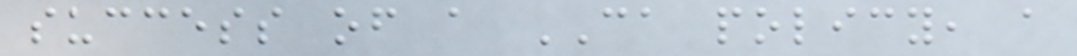success of a CA policy, a
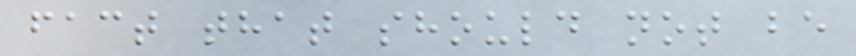fact that should not be
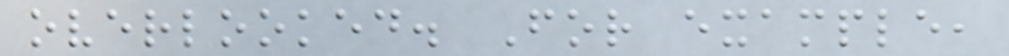overlooked. For example,
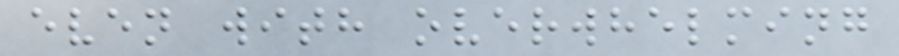even with overwhelming
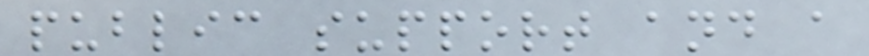public support and a
